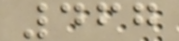467
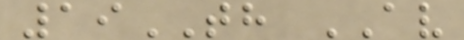19TH AV
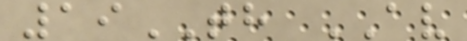19TH AV
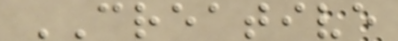CREATIVE
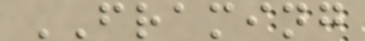FRAMING
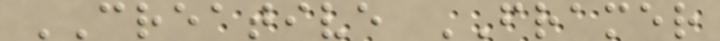CREATIVE FRAMER
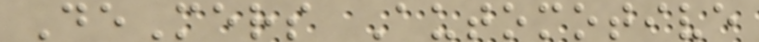DeMers Automotive
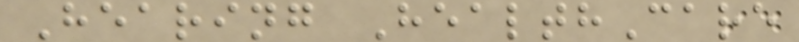Hearing HealthCare
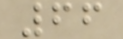66
